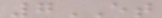7ET
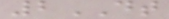2DT
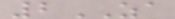2ZA
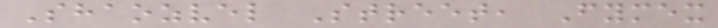Shaozvel Street, Fymex
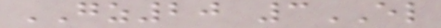GZ20 3EL
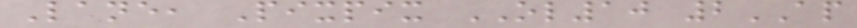Lane, Pixpix OL10 2AP
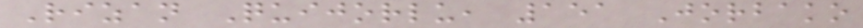Rizan Quijorlu, 151 Jorbako
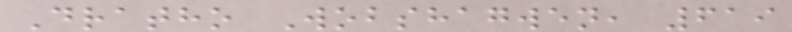Dratho Wobshagwen, 619
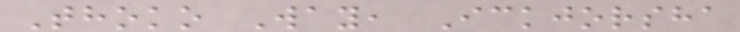Thoko Way, Ickjorsha
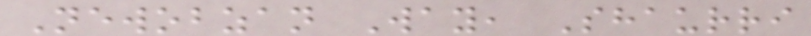Newobzan Way, Shaurri
